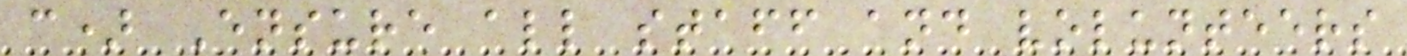c) Ensure all staff and volunteers
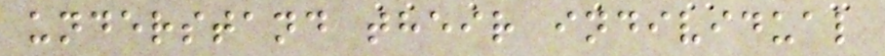understand their individual
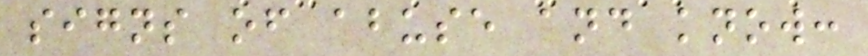signs of abuse and know:
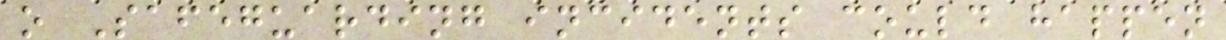o Safeguarding incidents could happen
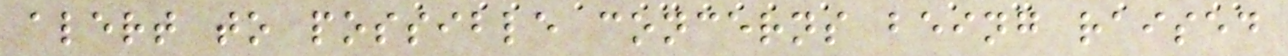alert to possible concerns being raised
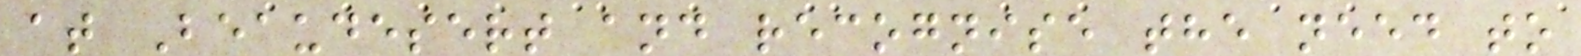at Beaudesert and recognise the need to
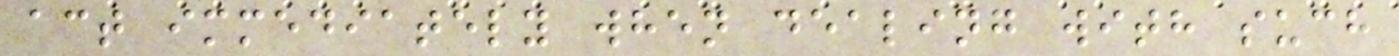act immediately when dealing with such
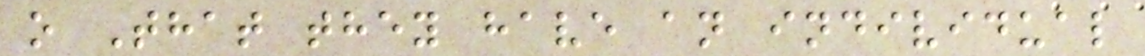o That they have an individual
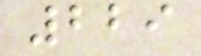229
